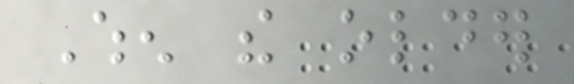When the older
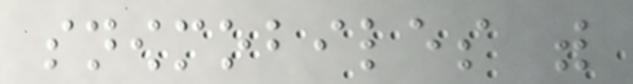snowmobiles with
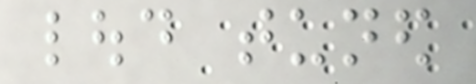loud tuned
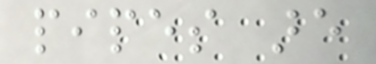pipes are
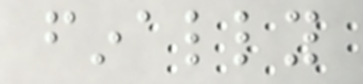finally
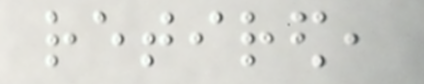retired,
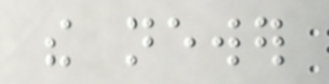the newer
